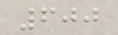600
